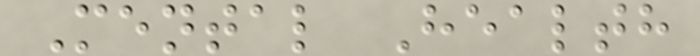Mental Health
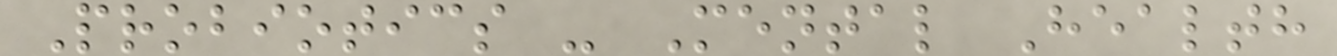Probiotics - Mental Health
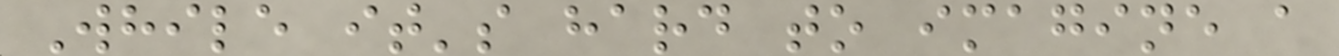While it's hard to imagine a
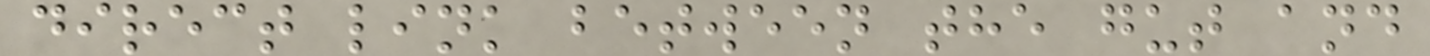direct link between the gut and
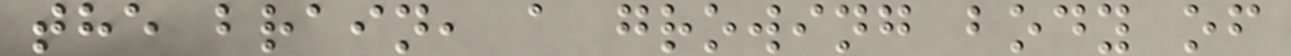the brain, a growing body of
